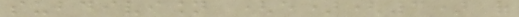subdivision (e)(3) of
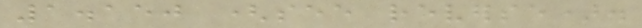1.150 (see reverse).
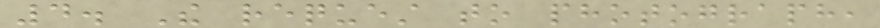4. The request to photograph,
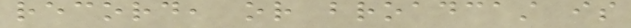record, or broadcast is
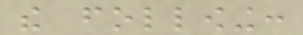the following:
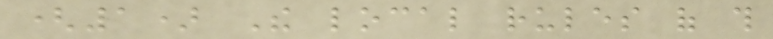(1) The local rules of this
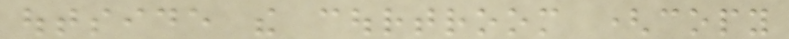outside the courtroom (copy
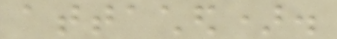attached).
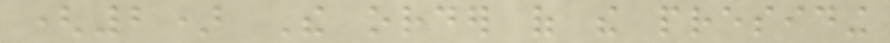(2) The order of the presiding
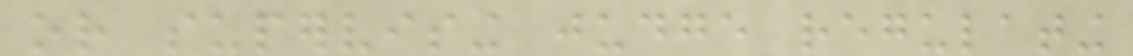or supervising judge regulating
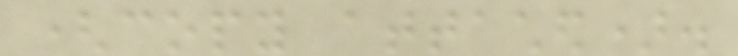(copy attached).
